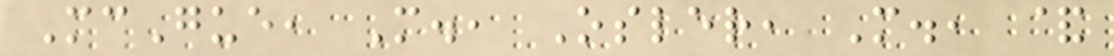McGue, M., Osler, M., &
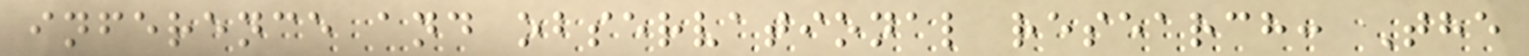inference and observational research: The
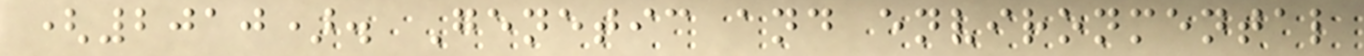(2010). Genetic and environmental
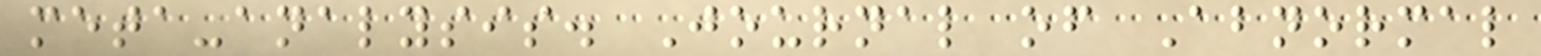meta-analysis. Journal of Abnormal
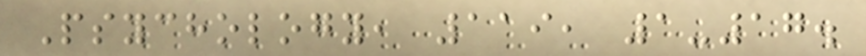Psychology, 119, 1-17.
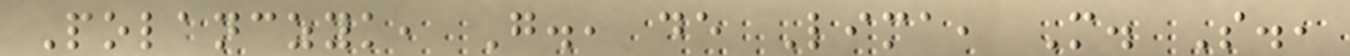Polanczyk, G., de Lima, M. S.,
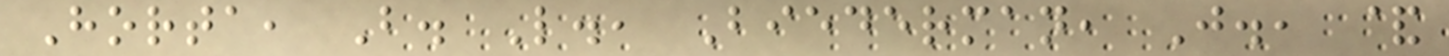Horta, B. L., Biederman, J., &
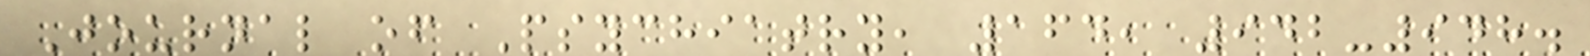Journal of Psychiatry, 164, 942-948.
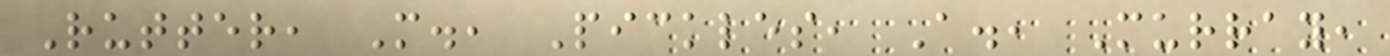Rutter, M., Pickles, A., Murray,
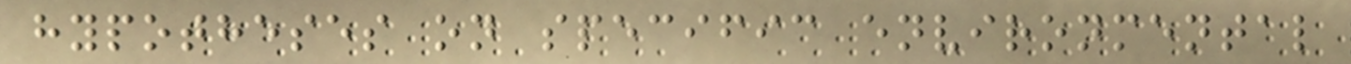hypotheses on specific environmental
